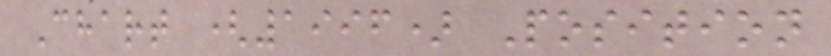Chart (1996) Position
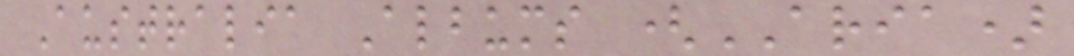Australia Albums (ARIA)
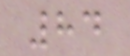84
